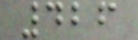426
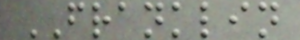FRANKLIN
